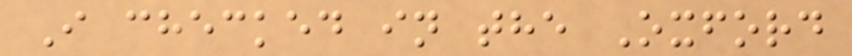I checked in the Oxford
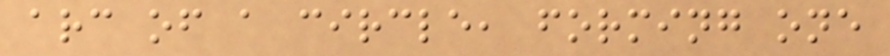arc of a circle, forming one
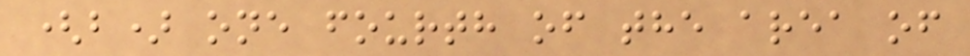(b) one fourth of the area of
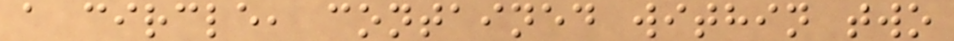a circle, contained within two
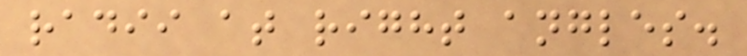radii at right angles.
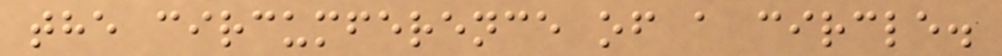the circumference of a circle.
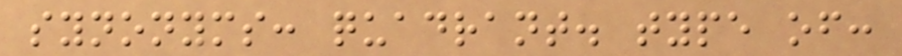synonyms: quadrant. type of:
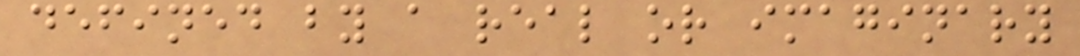defined by a real or imaginary
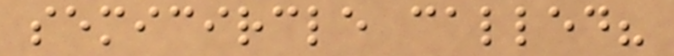semicircle called?
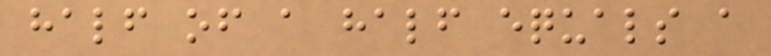half of a half equals a
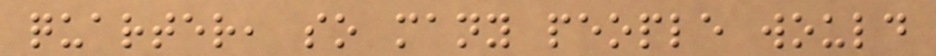quarter, so many people would
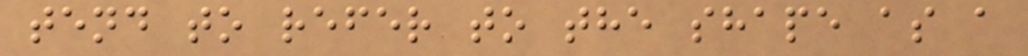tend to refer to the shape as a
